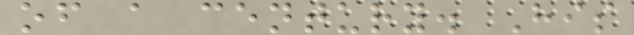of a century. His
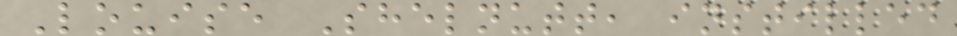Louise Shelnutt, instilled
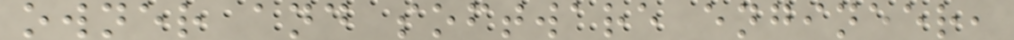owner and software engineer,
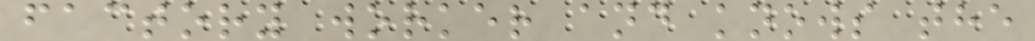factory worker and knows the
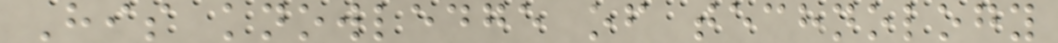His knowledge of technology
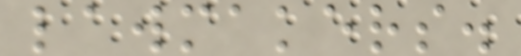lawmakers.
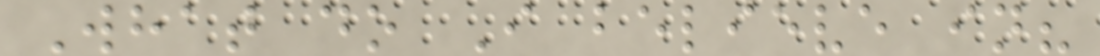What do I believe in?
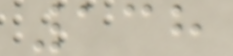138
